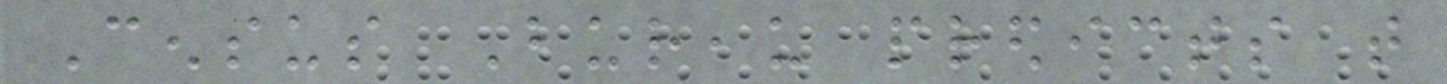Census Bureau predicts that
